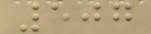507
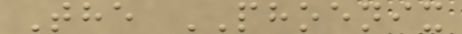The PHOENIX
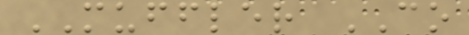MUFFLER CO
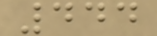444
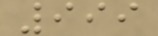999
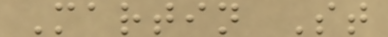Martin St
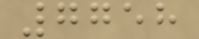7758
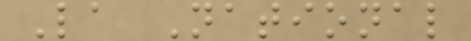La National
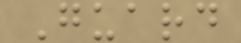Guard
